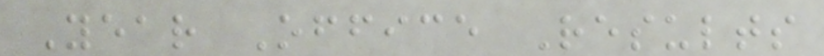Year Office Results
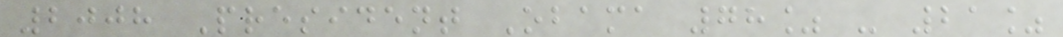2008 President Obama 78% - 21%
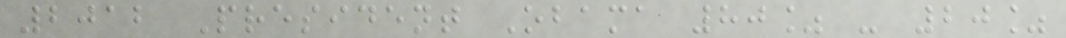2012 President Obama 80% - 20%
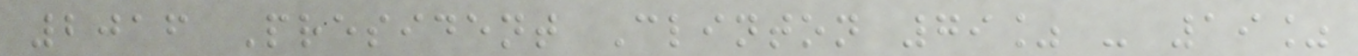2016 President Clinton 79% - 19%
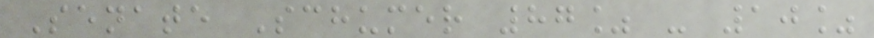Senate Schumer 87% - 10%
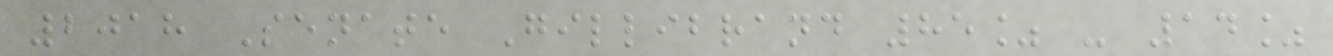2018 Senate Gillibrand 85% - 14%
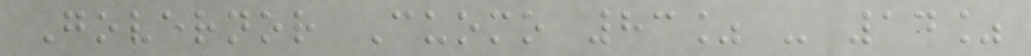Governor Cuomo 83% - 14%
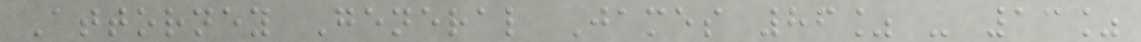Attorney General James 86% - 13%
